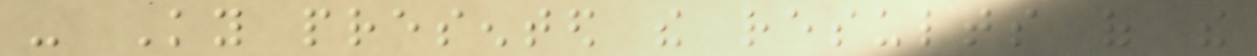- Ky presented the results of the
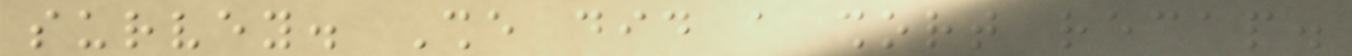survey. She did a short recap.
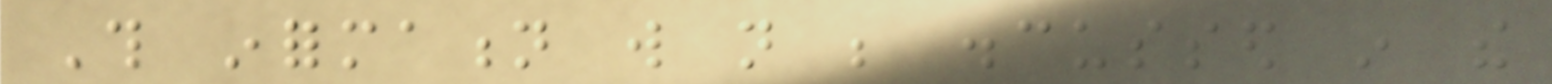This information will not be discussed in the
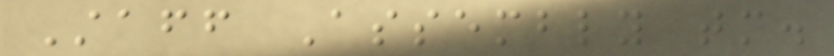Staff Assembly tomorrow.
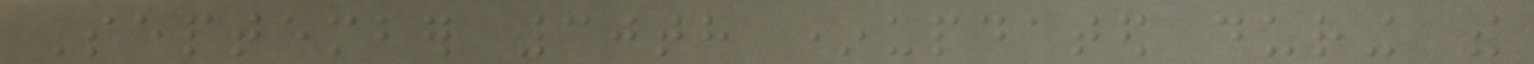September 30th *updated during the
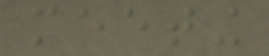meeting
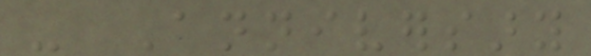- Anniversary
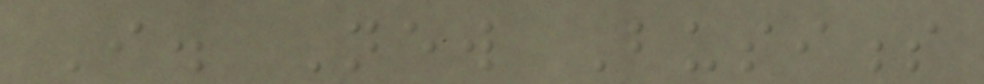I. New Business
